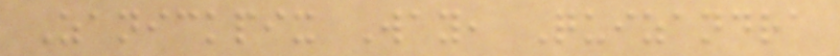Zanickpix Way, Quizandra
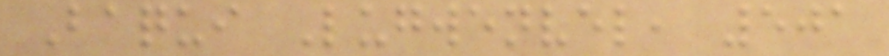Baqui Lugwenvel, 501
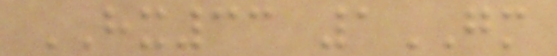HX33 1GM
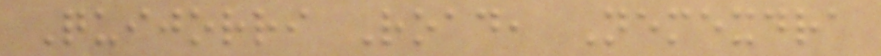Quijorri Road, Nemexdra
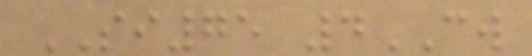SI75 4CW
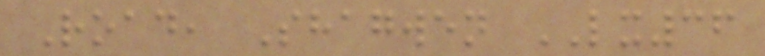Road, Shagwen LX36
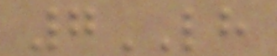7LH
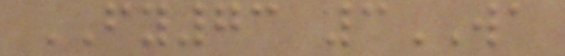FY73 3WA
